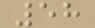58
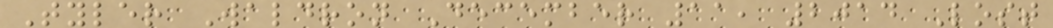Tyler Waldron December 11, 2014 Lost
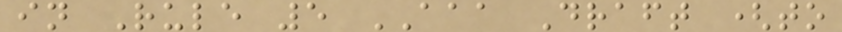in Rule 5 AAA Draft (to
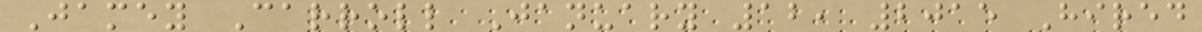Jamey Carroll January 12, 2015 Hired
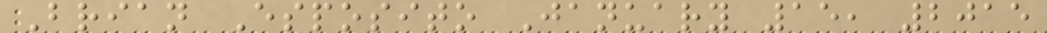Brian Esposito January 15, 2015
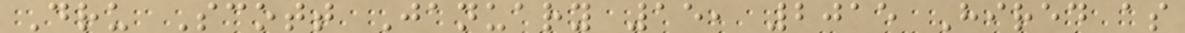Dru Scott January 15, 2015 Hired as
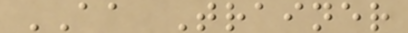AA Trainer
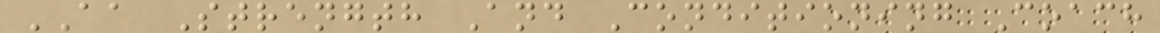AA Strength And Conditioning Coach
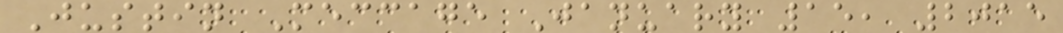Justin Meccage January 15, 2015
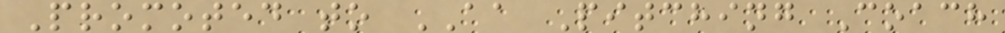Promoted to AA Pitching Coach
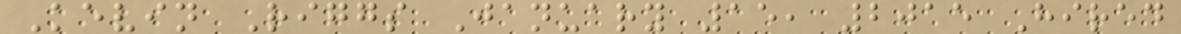Kevin Riggs January 15, 2015 Hired
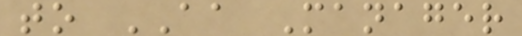to AA Manager
